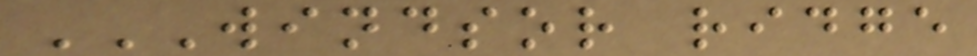WINDSOR RIDGE
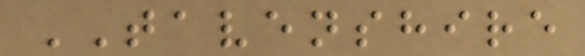TAVENSHIRE
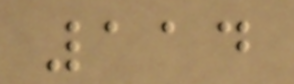114
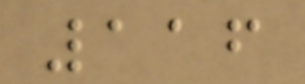116
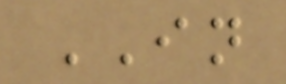IN
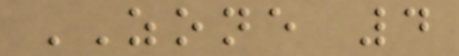ZONE 4
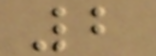2
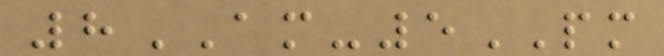8AM-5PM
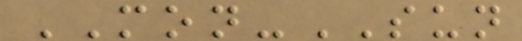MON-SUN
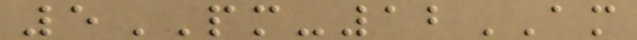5PM-12AM
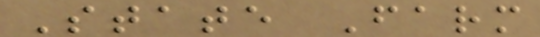State Farm
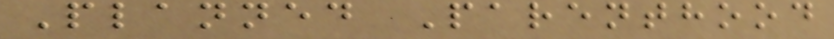Planned Parenthood
